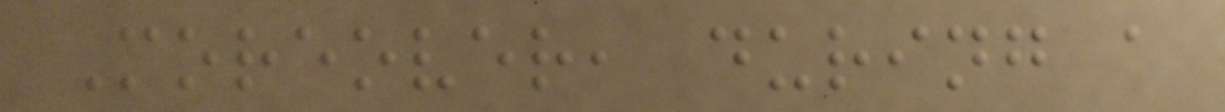Moreover, during a
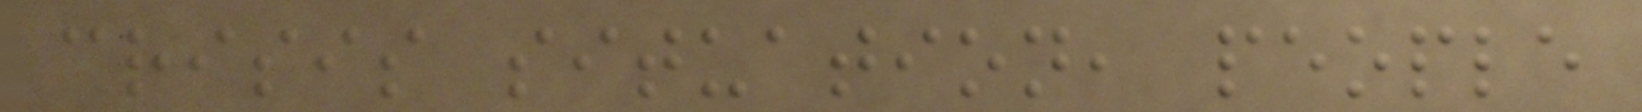crisis situation, people
